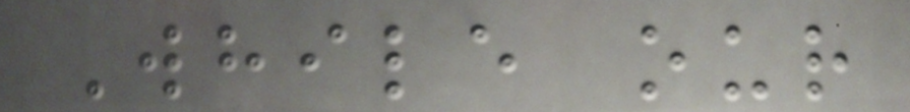While our
